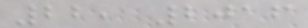22, 2016
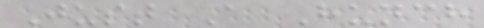Just A Hunch
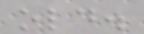old.
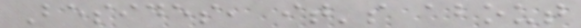Besides, it's about
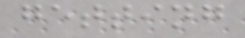getting
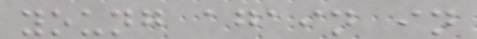young again in
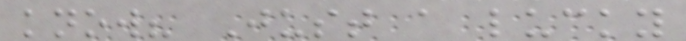know? Just a lucky
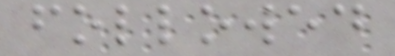followed
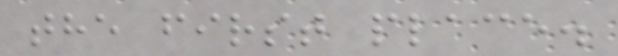the first place.
